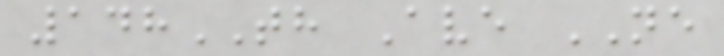148TH Ave NE
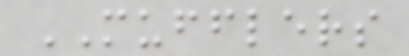MUFFLERS
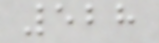528
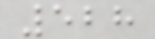528
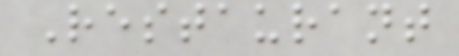Restaurant
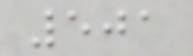501
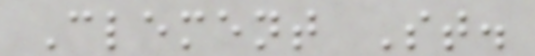Clement St.
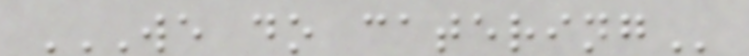WE DO CATERING
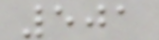501
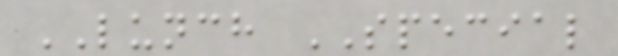LUNCH SPECIAL
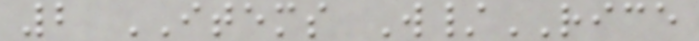2 ITEMS W/RICE
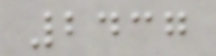2437
